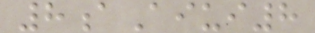8aAiui8
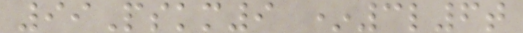99Pskm9 *3l6t
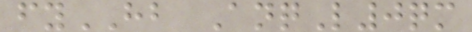fyHB AnqL0qm
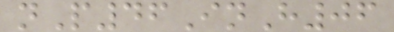nP46InH06
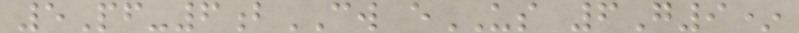5Pf-6bCW eUS 6G9*
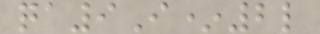qa9I*2l
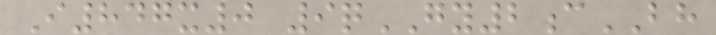I847x0 9qGY2cBH
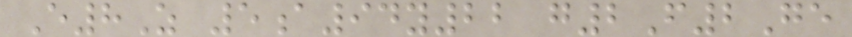E8Z 5a94y22 g2F2Ge
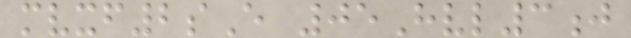mvxf2sE 05Hvl3j
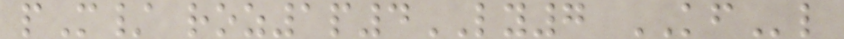pM/ roz1p4LY7 KFl
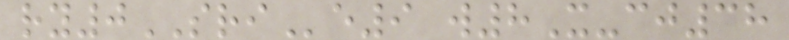ry0SRIe9 w8X-cj38
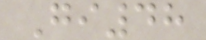Gi48
